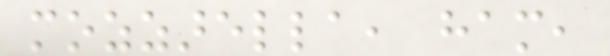mozzarella, ham,
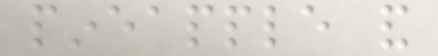pineapple and
